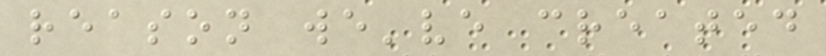reason we've created
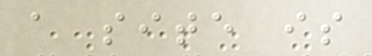a site is
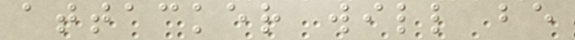attacker will be
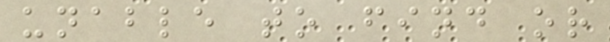unable to find or
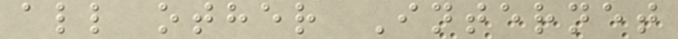all other Internet
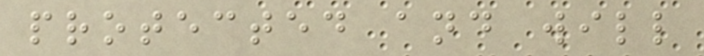protected and will
